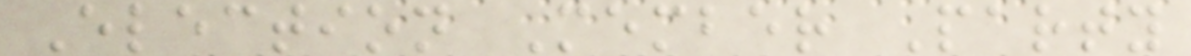Election Member Party
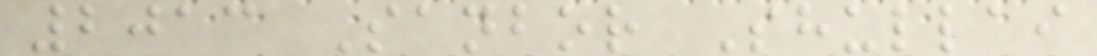2013 Sanbor Shullai
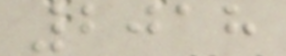2018
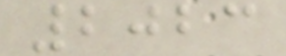2023
